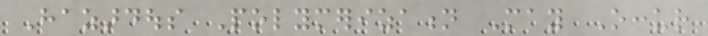Hazardous Polymerization May Occur
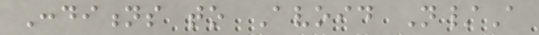Conditions to Avoid N/A
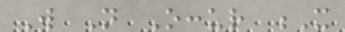Will Not Occur X
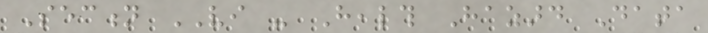Section VI - Health Hazard Data
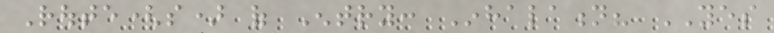Route(s) of Entry: Inhalation? YES
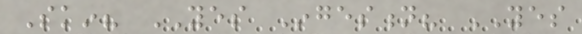Skin? YES Ingestion? YES
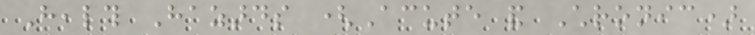Health Hazards (Acute and Chronic)
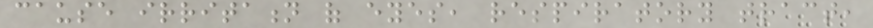cause irritation of eyes, respiratory tract,
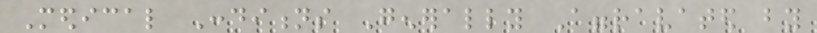Medical Conditions Generally Aggravated by
